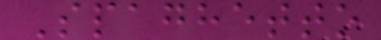Spaghetto
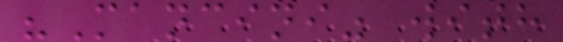"Mancini" with
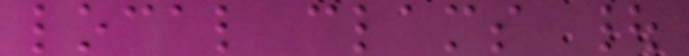local clams |
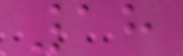18
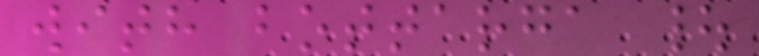with bottarga |
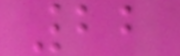22
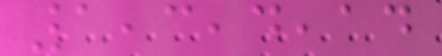1,3,4,14
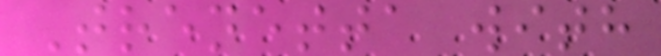Trenetta with
